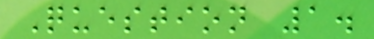Question 1.
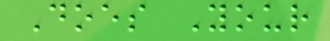Does Your
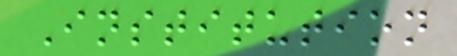Institution
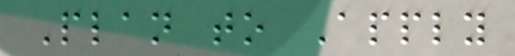Plan to Apply
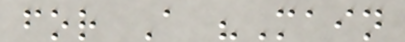for A "Main
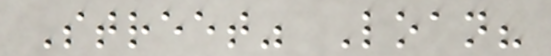Street" Loan?
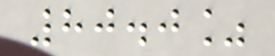80.0%
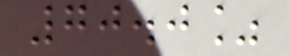70.0%
